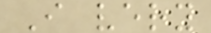I very
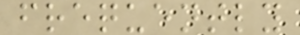frequently
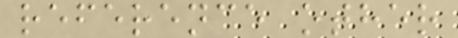reference other
